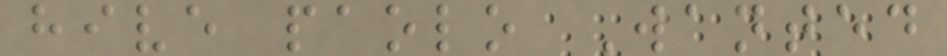hive paolo Wanted
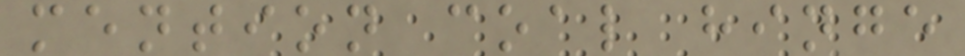mention coal hinge
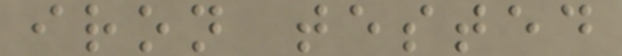iron tested
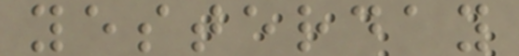yesterday
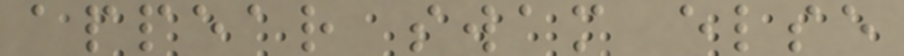appear swam else
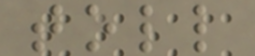toll
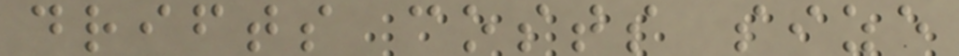drifts costs size
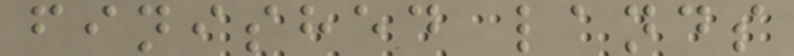finished lands
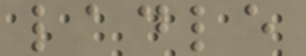ladle
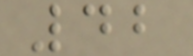42
